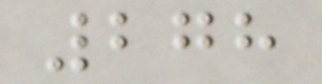278
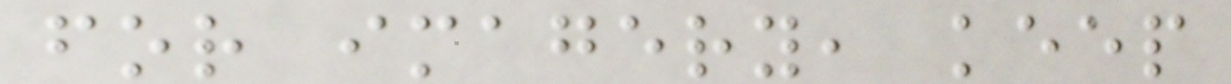for imagery, keep
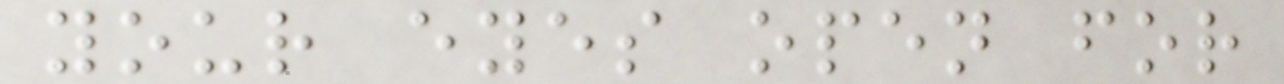your eyes open for
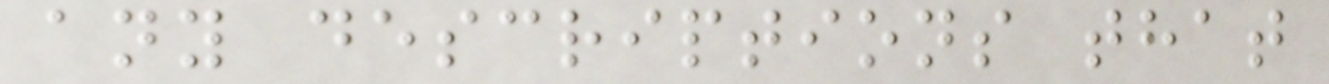any descriptions that
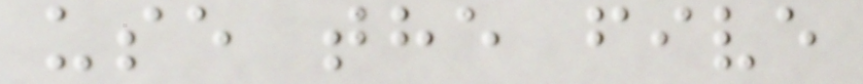use the five
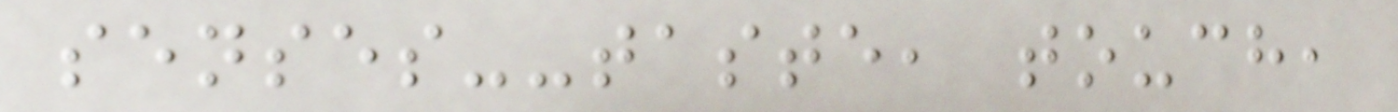senses--taste, touch,
